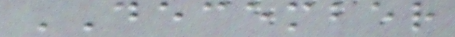DECEMBER
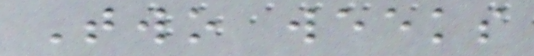Two weeks
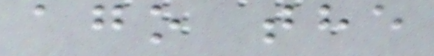ago the
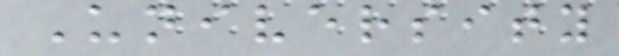University
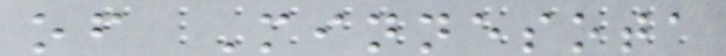of Minnesota
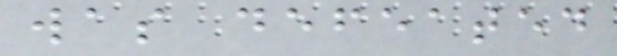was defeated
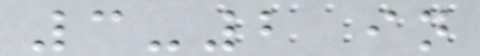3-2 in
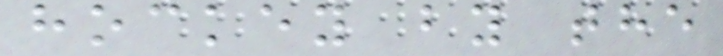hockey by the
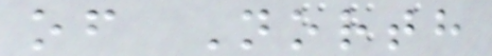of North
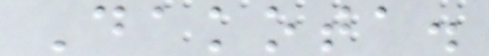Dakota.
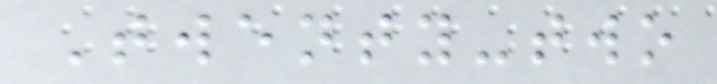Twenty-two
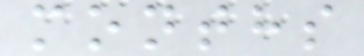months
